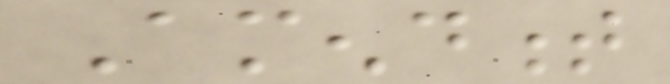Amendment
